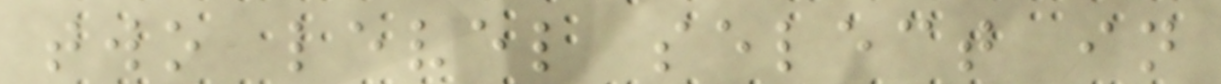two level select in
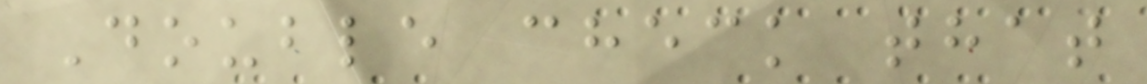Double check that
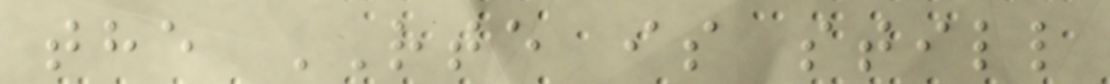the RTE is still
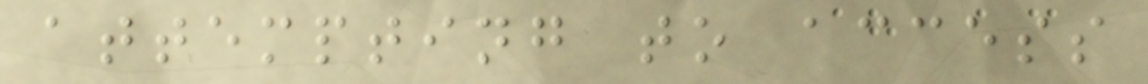attempting to access
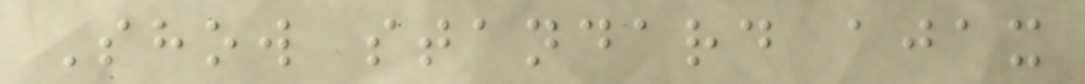Show standard ajax
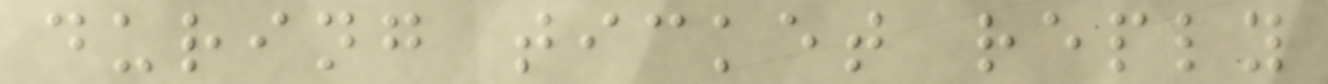during ticket reply
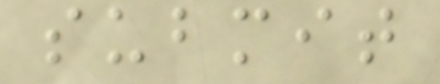submit
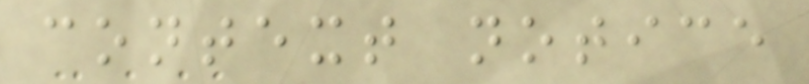context notice
